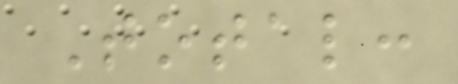Total:
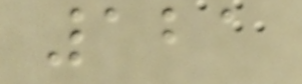121
